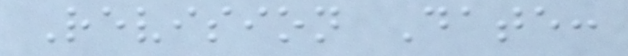Revision Date:
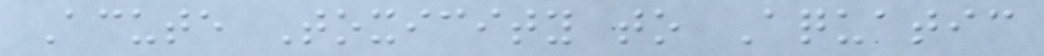Acute Toxicity to Aquatic
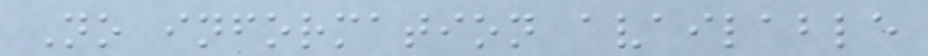No information available
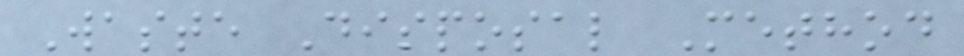Waste Disposal Method
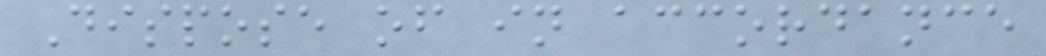Dispose of in accordance
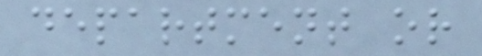department or
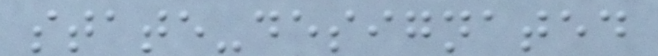state-designated
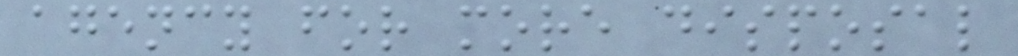agency for more disposal
